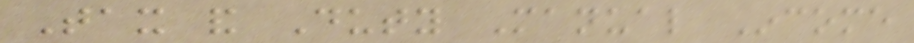Tax and Duty Manual Income
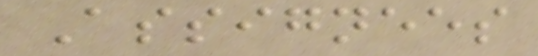Assignees
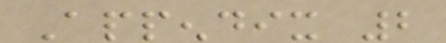Appendix 2
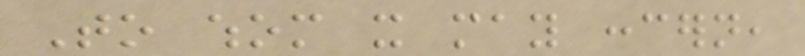To whom it may concern,
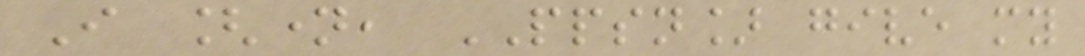I [name, PPSN] give my
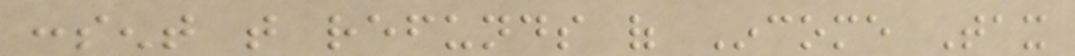consent that refunds of Income Tax
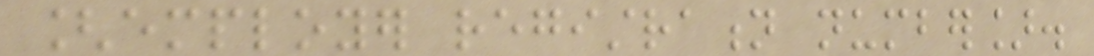[employer registration number].
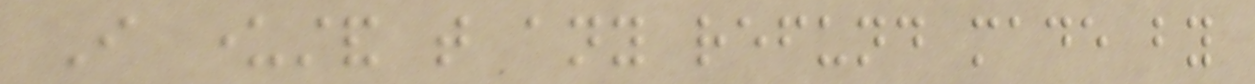I understand that any refund made by
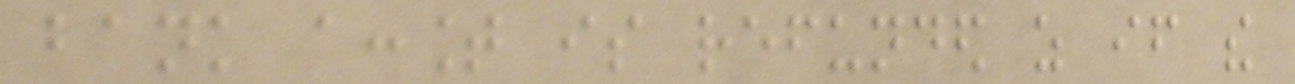bank account is refunded as if the
